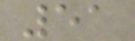51
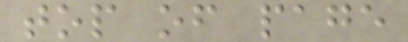top of page
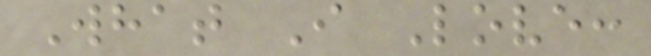What I Love:
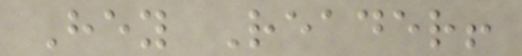Hey Reader!
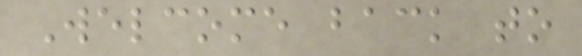Welcome back to
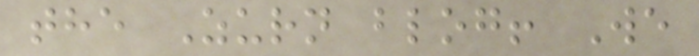the Zurn blog! We
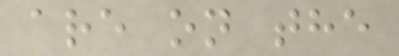are on the
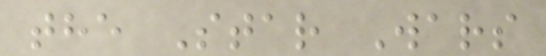the Star Wars
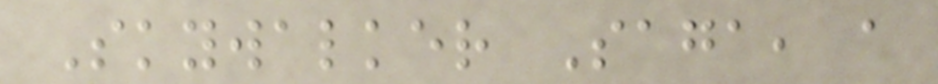Skywalker Saga, a
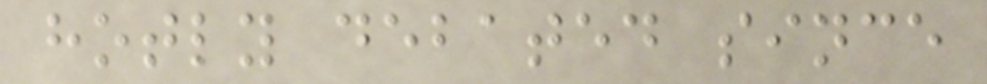hotly debated since
